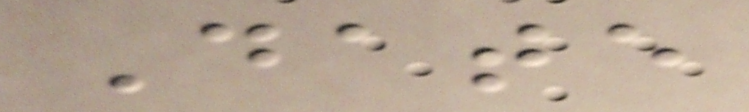Date
